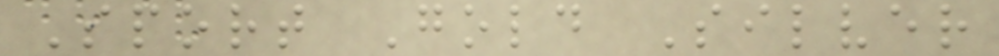Sport Gold Silver
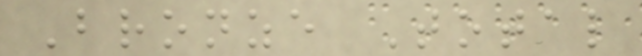Bronze Total
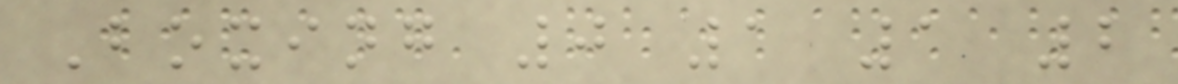Boxing 0 1 1 2
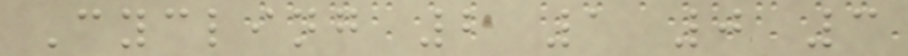Cycling 2 1 0 3
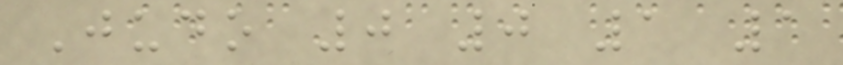Judo 0 0 1 1
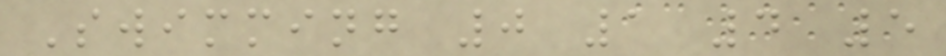Swimming 0 1 4 5
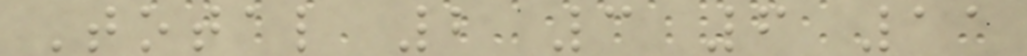Total 2 3 6 11
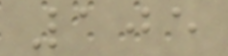105
